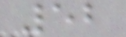52
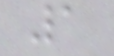1
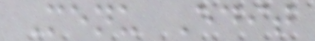Menu Edit
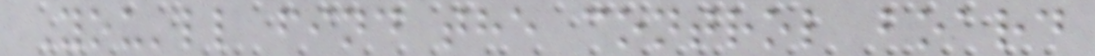You'll find the control board
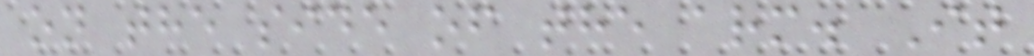on the side of the arm. It
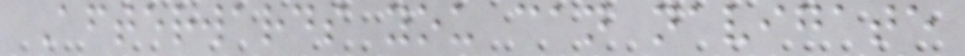Afterwards you can navigate
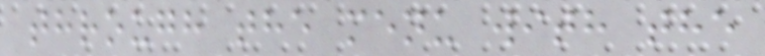through the menu with the
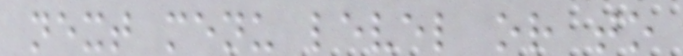next menu level or to
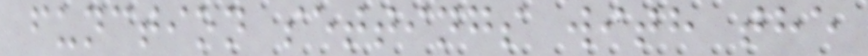function settings with the
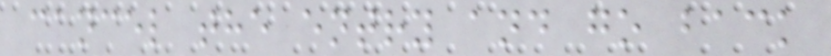cancel the entry and go back
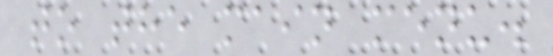to the main menu.
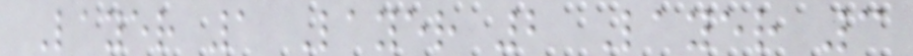Layer 1 Layer 2 Layer 3
